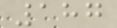187
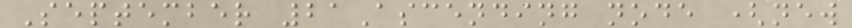September 21Ascending node (new
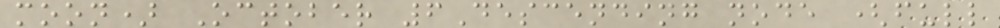moon) October 6Descending node (full
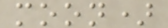moon)
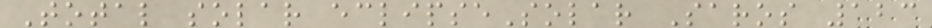Total solar eclipseSolar Saros 123
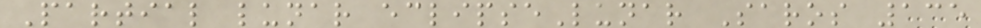Partial lunar eclipseLunar Saros 135
